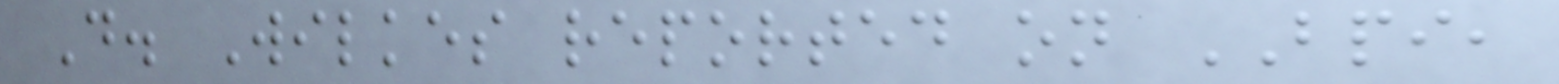D. Wilkes reported on BPI,
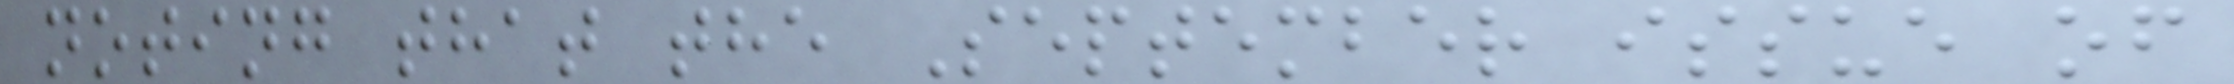noting that the September issue of
